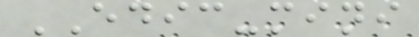EDIC-mini
